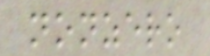nonzero
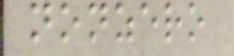nonzero
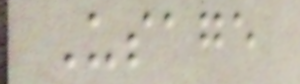Usage
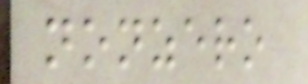nonzero
